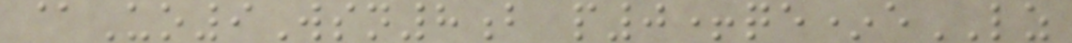@Uo9Wsn8b p0+qe*eLZ
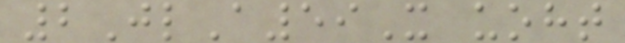2JlA59X uoht
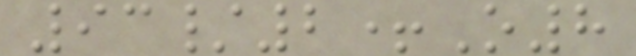93/2+O8
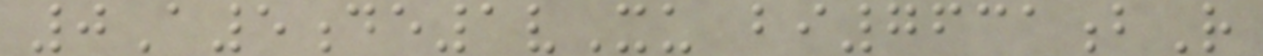0A5de1vXu bi7631bR
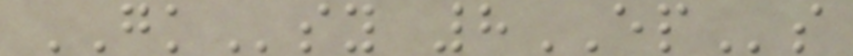GKsy 8EPs
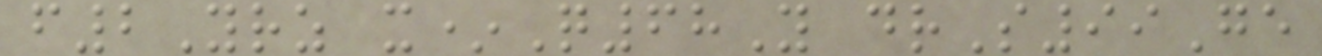f2Yrz x*Q68Y drS99Ge
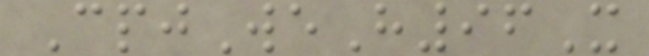CpjWeH96X
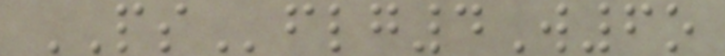PSflg4W6o
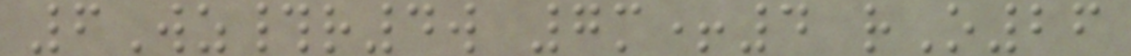6Wz#r4w 7m+4 rO26
